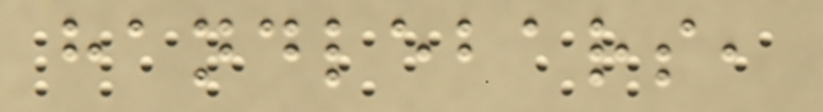handlebars,
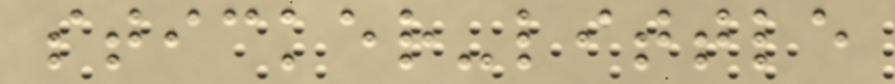sticker-little
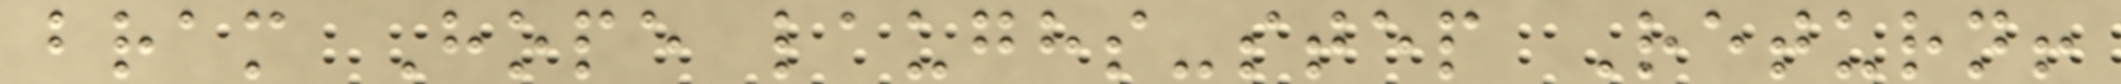bram Hope laughs-step Return!
